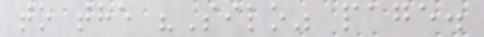to the "Silo" page.
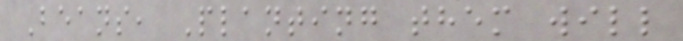Beans, Planting them will
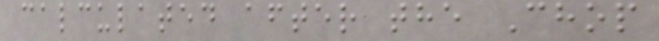calculated after the Chop
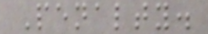Penalty.
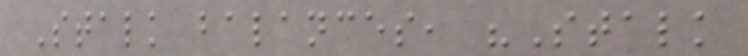Stalk balances, "Stalk
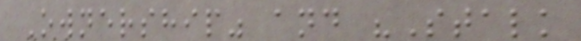Ownership" and "Stalk
